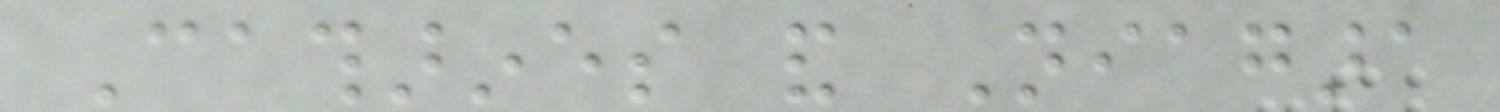Catharines and Niagara
